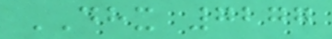DHX 7277
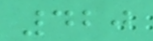420
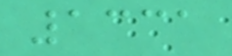1331
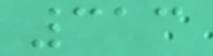313
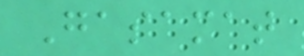Gasamat
